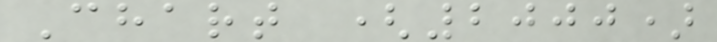Chart (2000)
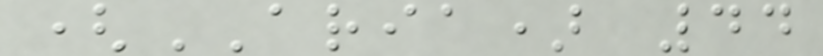(ARIA) 44
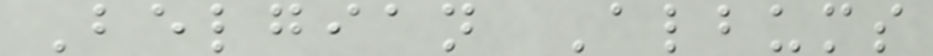Belgian Albums
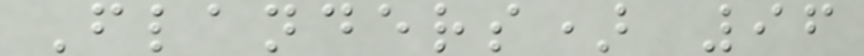Flanders) 96
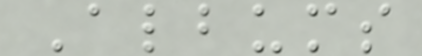Albums
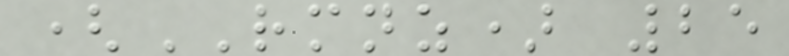(RMNZ) 25
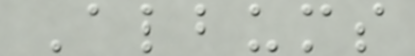Albums
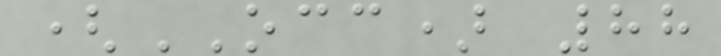(OCC) 88
